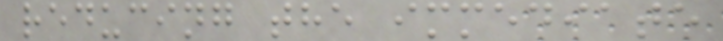reducing the immediate
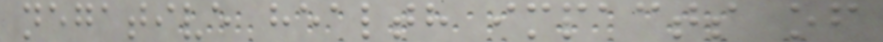negative health impacts of
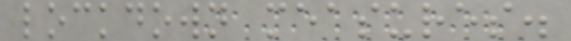lockdown measures.
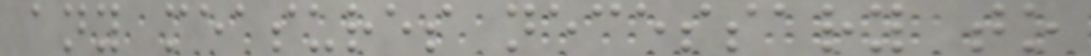any measures necessary to
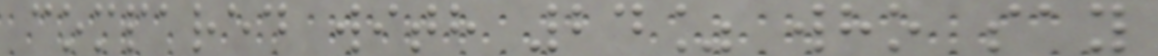compared with 24% who say
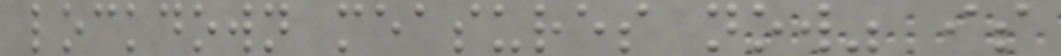lockdown measures now" is
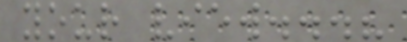your view...?
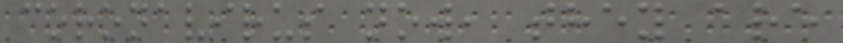coronavirus now, they are
